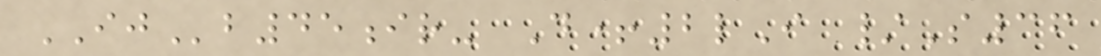IJb45ir- D+2lI /S36
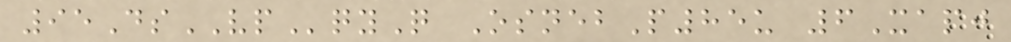95DsVPqyQ OsnebP85u 6Xapj
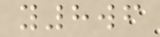y8wf
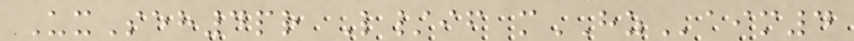UxSeh4pr L/if mHZaim4
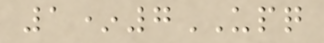1*7UPQ
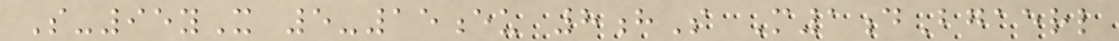S-95yX 5-15eu 8hS M1dBgaerl
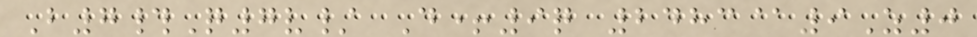B7#Q7v/ D+9q 2483@9Z0
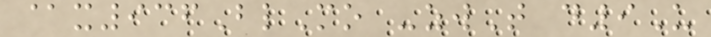@x936BlMo -zwT d9U
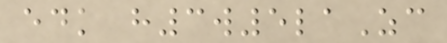edk h3w5laZc
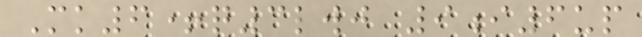Mk6+q3lwj 9i6up
